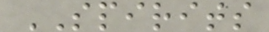SPIRITS
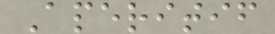Aperitif
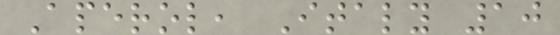Aperol, Italy 10
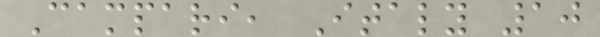Campari, Italy 10
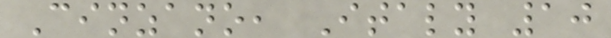Cinzano, Italy 10
